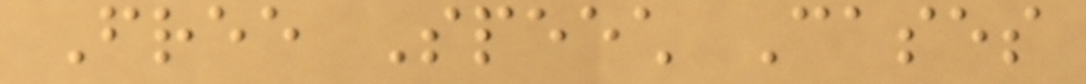Free Speech Cases
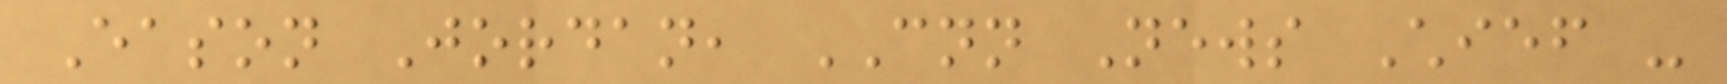Eason Jordan, CNN News Chief -
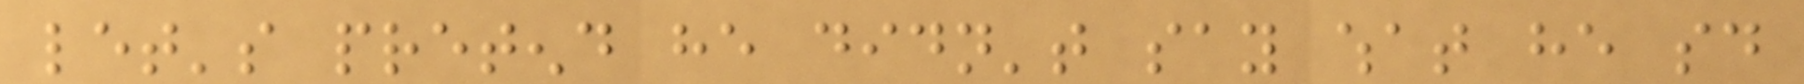let's pretend he didn't say what he said
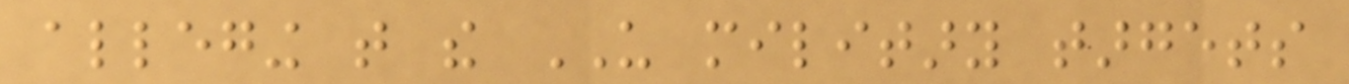alleging that the US military targets
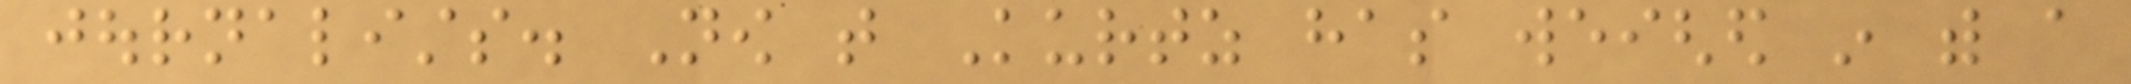journalists. Now that Kurtz has weighed in with a
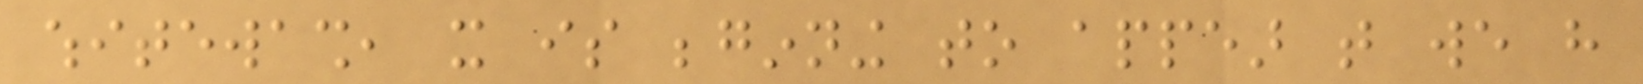whitewash, it is beginning to appear that we have
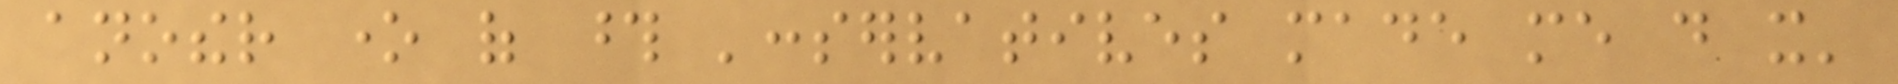another one of those 'conservatives made me do it'
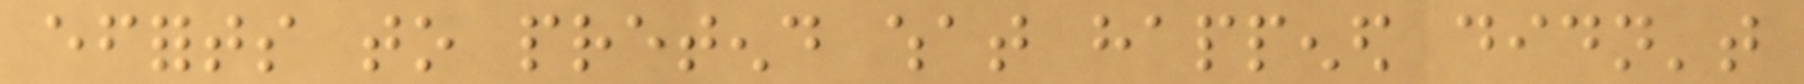efforts to pretend what happened didn't
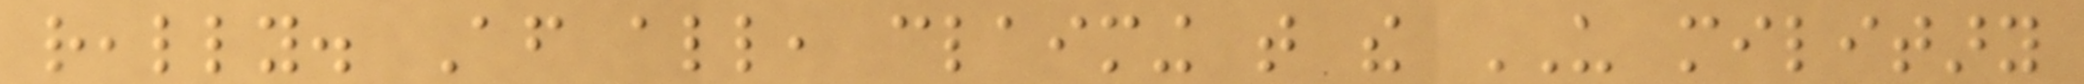really. After all, claiming that the US military
